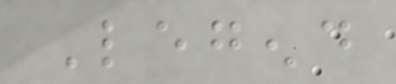Legend
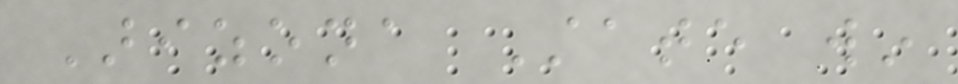Arizona State win
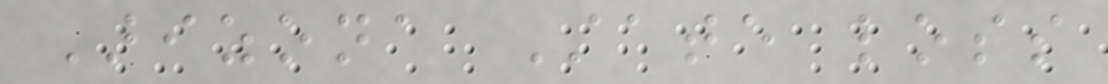Arizona State loss
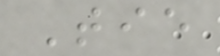Tie
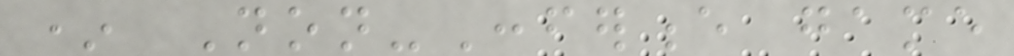* Non-Conference game
